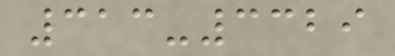313-3329
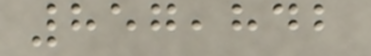857,842
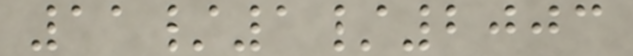11/1/2003
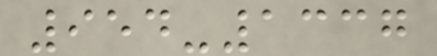954-1337
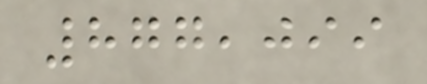877,099
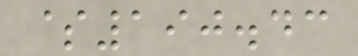$190.43
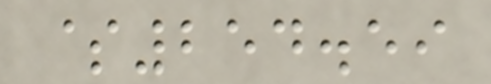$254.59
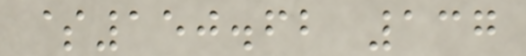$150.62 137
